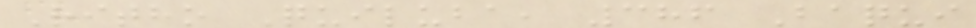Ritho Quiluba, 386 Baqui
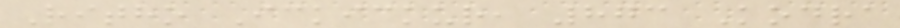Ritho Ickickur, 873 Kodra
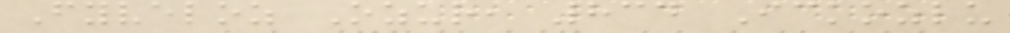Fyveloz Ozur, 834 Ickozlu
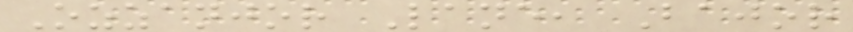Ozzanjor Lane, Bajor
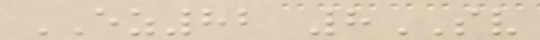EZ82 8SV
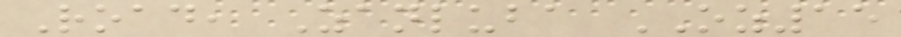Road, Zanluba OZ15
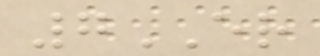7ER
